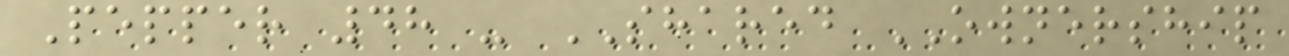Pepper 48 - SHARED OWNERSHIP
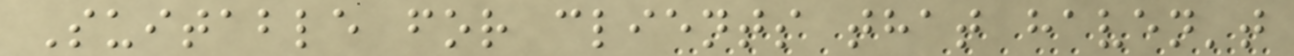Suitable for clients that haven't
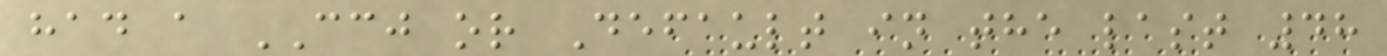had a CCJ or Default in the last 48
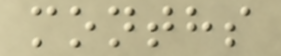months
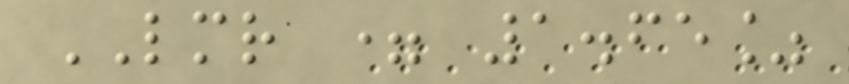LMR = 1.65%
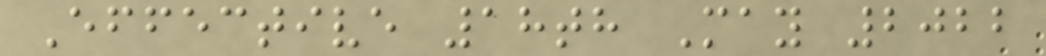Effective 18th May 2022
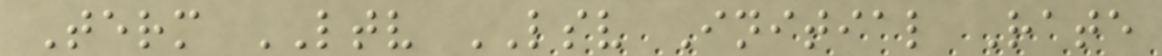Term LTV LSV Initial Rate
